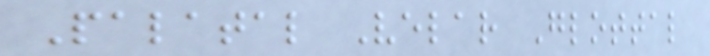Palatal Velar Glottal
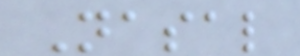Nasal
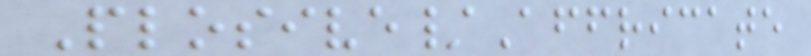Plosive/Affricate
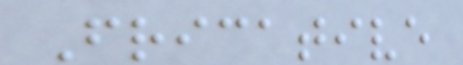Fricative
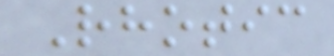Rhotic
